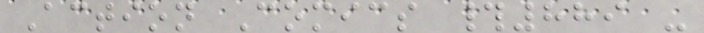Action Comics #889 -
